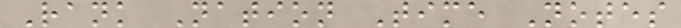Rank Nation Time Notes
